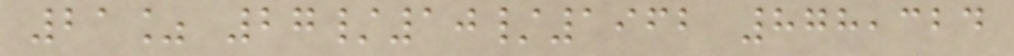21% 27/10/1962 878,324
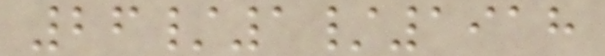26/1/1918
